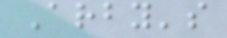Arby's
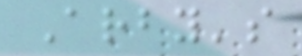Arby's
